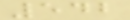542
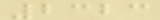2323
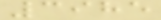3985
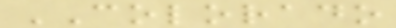COLORADO
